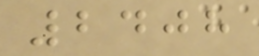2408
